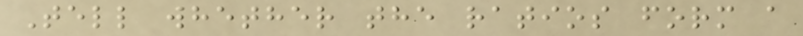Tell whether the ratios form a
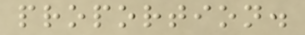proportion.
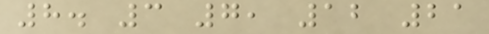8. 3 7, 12 21
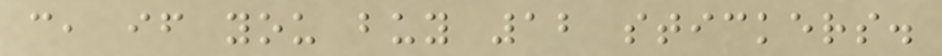c, if you buy 12 stickers.
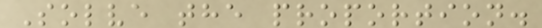Solve the proportion.
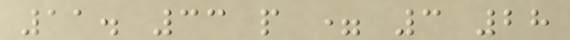11. 33 p = 3 28
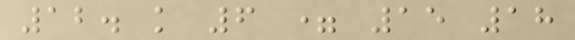12. k 6 = 15 18
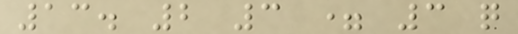13. 2 3 = 3 q
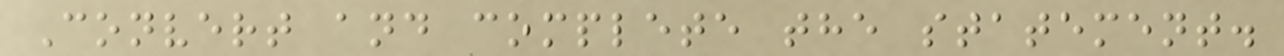Convert and complete the statement.
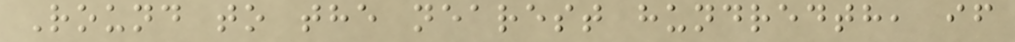Round to the nearest hundredth, if
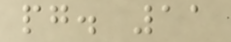pg. 11
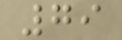79
